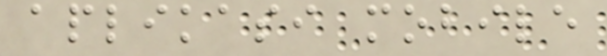aplikasi mobile
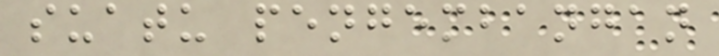suatu pengembangan
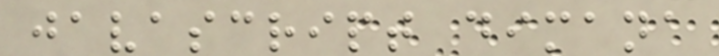javascript dimana
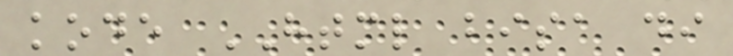kode HTML bisa di
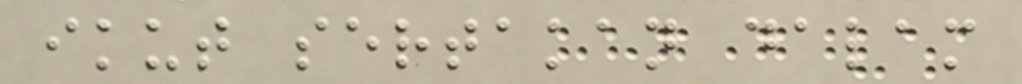ikut sertakan dalam
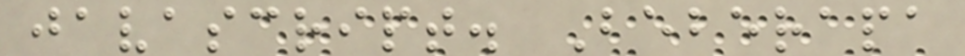javascript. Beberapa
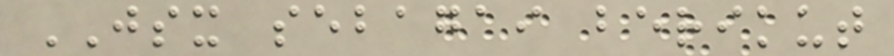JSX sebagai berikut
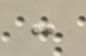:
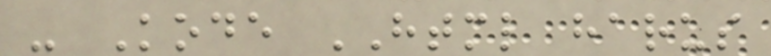- Kode HTML harus
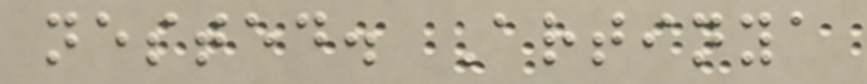nested. Artinya
